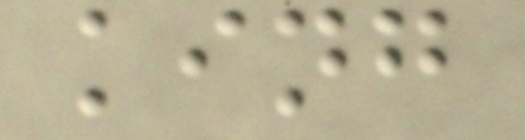king
